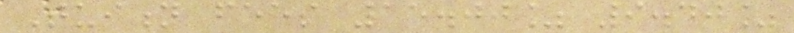Tuition fees 15.00% 9.40%
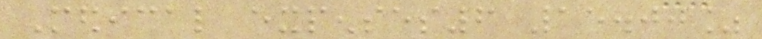Medical expenses6 15.00%
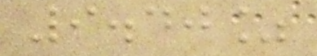9.40%
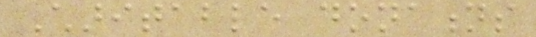Charitable donations
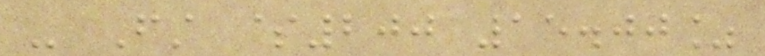- First $200 15.00%
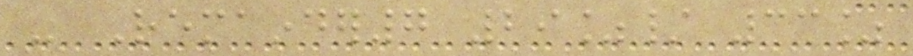- Remainder7 29%/ 33%
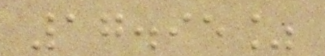17.95%
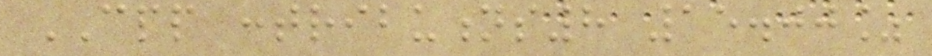CPP contributions8 15.00%
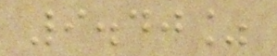9.40%
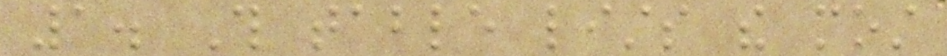1. This table lists the most
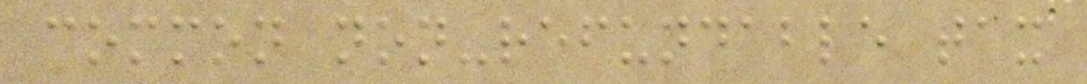common non-refundable tax
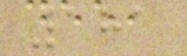181
